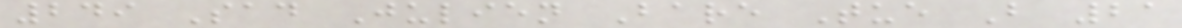249 Sad Julien Bare Tue B 21
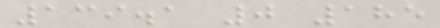139.1 0 185
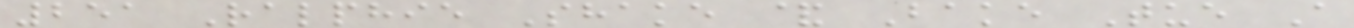251 Ralphie Shake & Bake Tue A
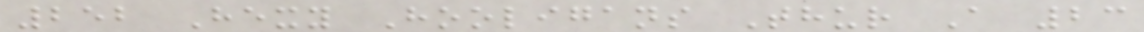252 Hexy Hooligans Thur A 23
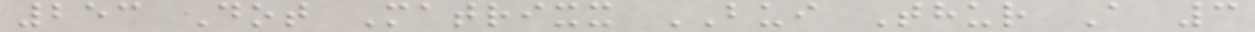253 Dot Matrixx BUI Thur A 3
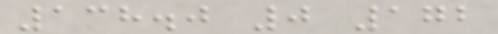138.0 0 172
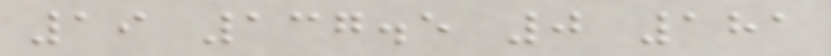19 137.5 0 181
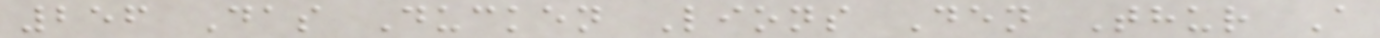256 Das Ducken Lions Den Thur A
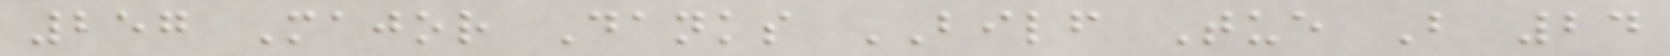257 Major Danks BILF Tue B 24
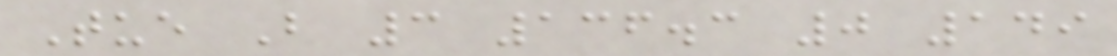Tue B 3 136.3 0 149
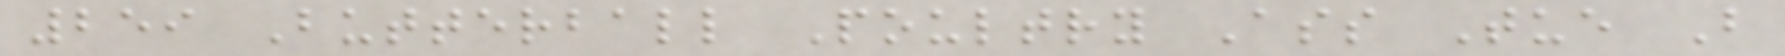259 Butterball Poultry Ass Tue B
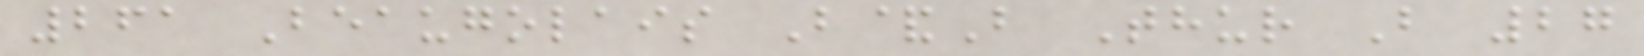261 Beaugolais B&B Thur B 27
